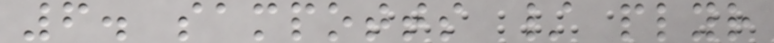6. sampotts / plyr
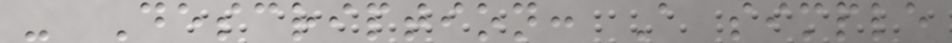- Description: A simple
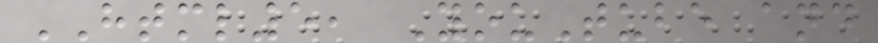HTML5, YouTube and
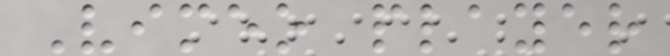Vimeo player
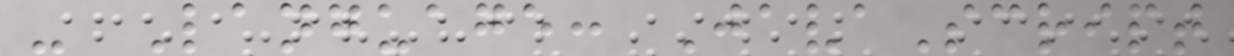- Language: JavaScript
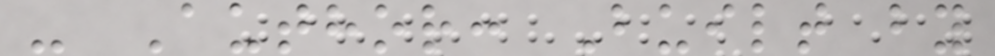- Author: Built by
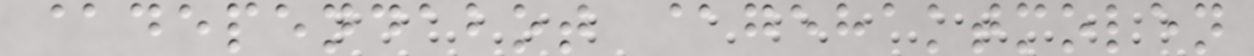@dependabot @gehaktmolen
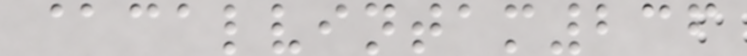@calvintam236
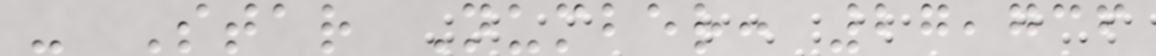- Star Number: 27,736
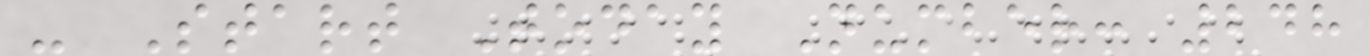- Start Today Number: 248
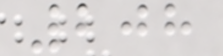208
